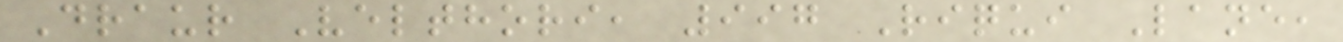Draur Velthori, 997 Riqui Lane,
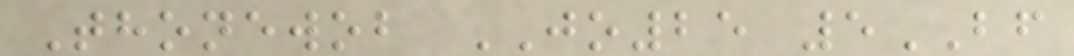Thonewob JO25 5BF
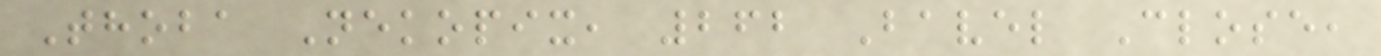Thoba Nekopix, 262 Bavel Close,
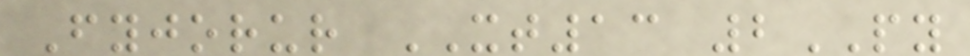Fyjorur XT13 2PY
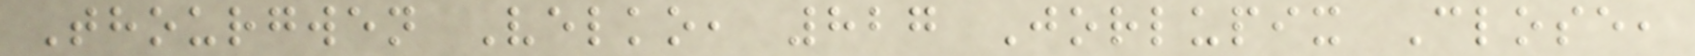Thourgwen Velko, 827 Jorlupix Close,
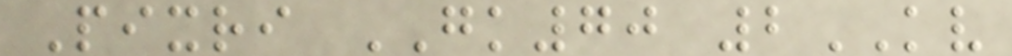Pixri GK70 2KV
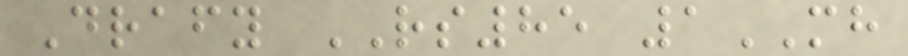Drafy RS85 1MH
